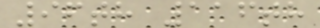96th 116th
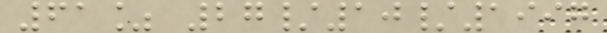61% 27/10/1997
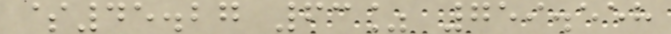$45.27 63% 759.558
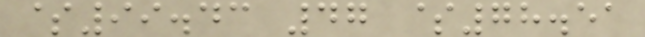$99.43 47 $78.51
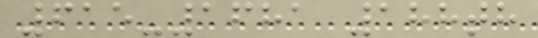615-1681 188th
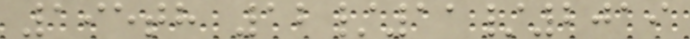195th 12/11/2019
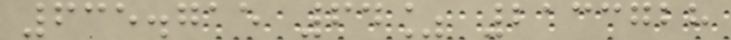635.715 64% 2133728
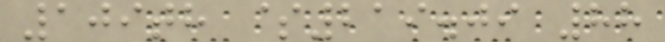109th $219.09 88
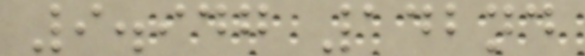9.947 142nd
